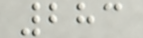283
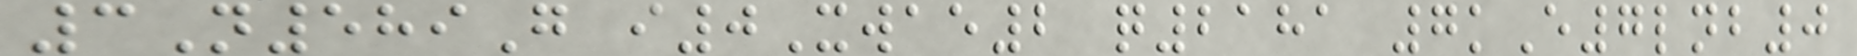3N589G i0Xwae2 q2181 7kE7lnb0
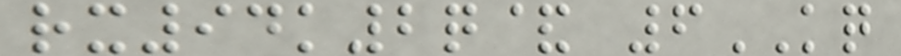rx94k2q& 6KQ
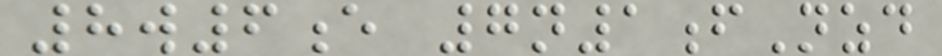8w6e 7n1fNzd
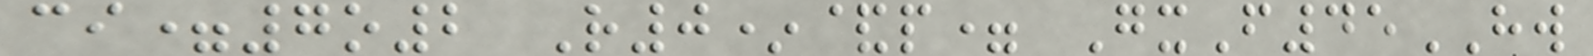ci=7o2 R0*&p= GxF45HW
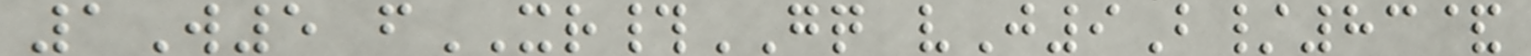1W5 fXR#GQ vJ9B/83&
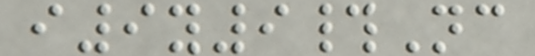i9y9#Nc
